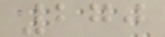270
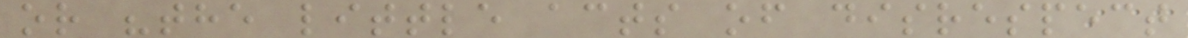or "the little acts of disrespect
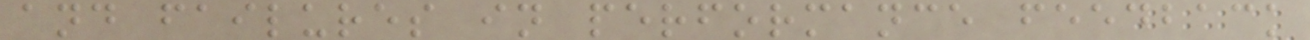and failures in performance feedback
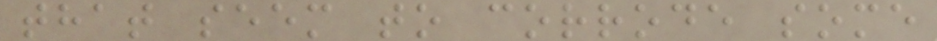that seem to corrode some
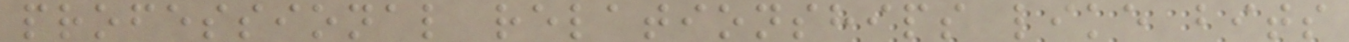professional relationships like bits
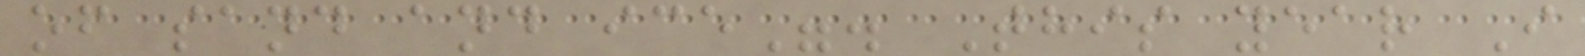of sand and ice". This year I
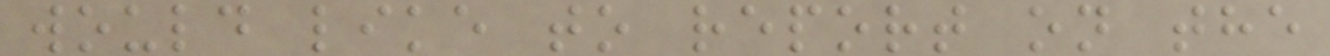would like to report on the
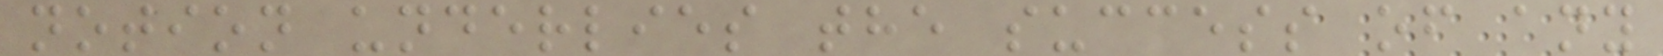notion underlies the success of any
